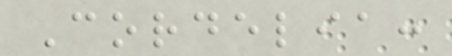Cordelia:
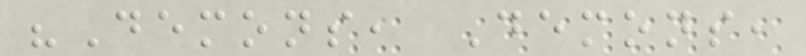"Demons, Demons,
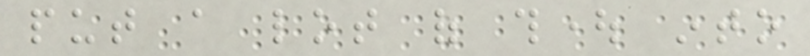put a lot of thought into
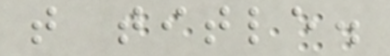that title.
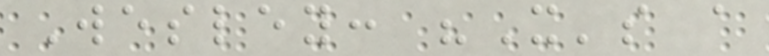Wesley: "It's a
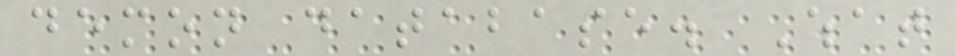demon database. What
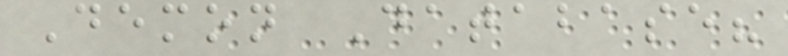Demon Database?
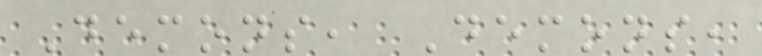Demons, Demons,
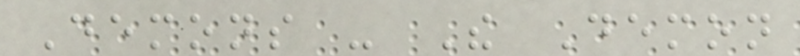Demons - The Demon
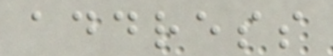address
